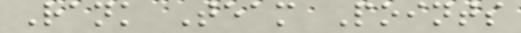Rank Team Points
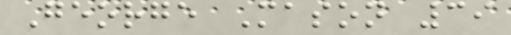George Mason 39
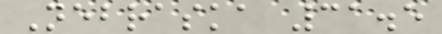Nebraska 31.5
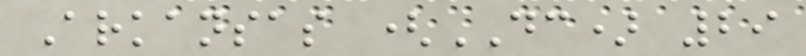Arkansas (DC) 29
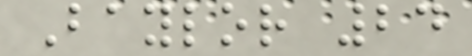Baylor 24
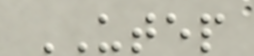UTEP
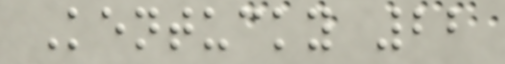Kentucky 22
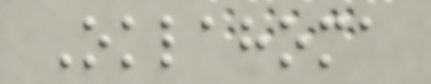Oklahoma
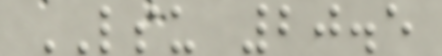LSU 20.5
